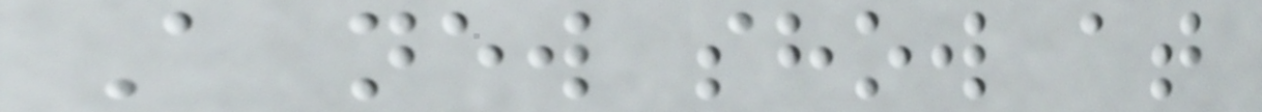A new show at
